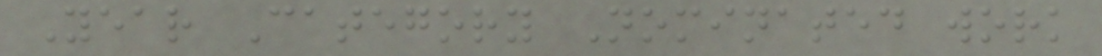Year Category Nominated work
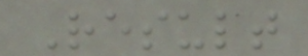Result
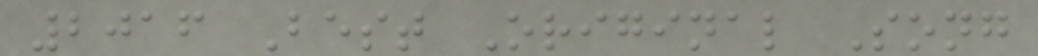2016 Best Original Song
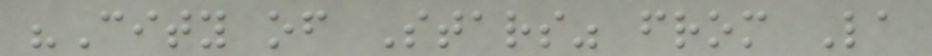"City of Stars" from La
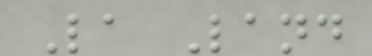La Land
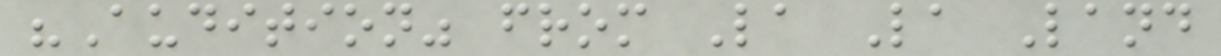"Audition" from La La Land
